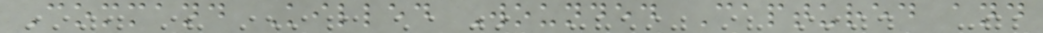Command Killed Wounded Captured and
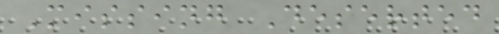Missing Deserted
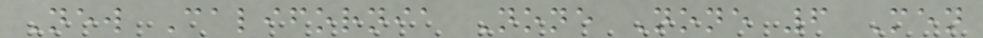New California None None 6 Men
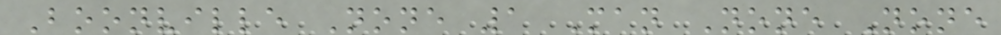Boonville None 1 Man None None
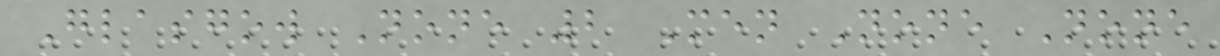Glasgow None 2 Men None None
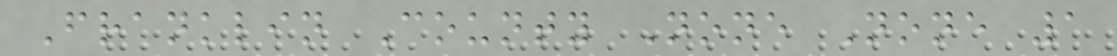Franklin County None None 1
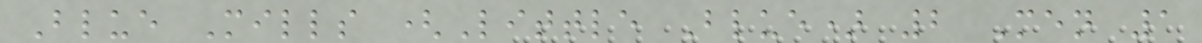Blue Mills (Little Blue) 2 Men 1
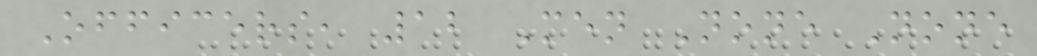Officers, 12 Men None None
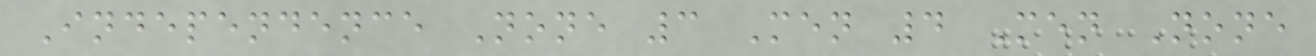Independence None 3 Men 4 Men None
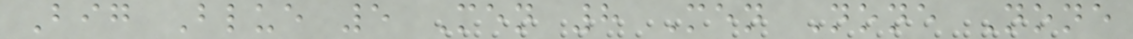Big Blue 5 Men 8 Men None None
